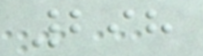298
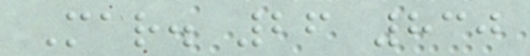Mar. 26 830
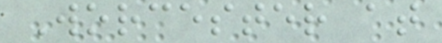Worcester at
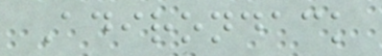Adirondack
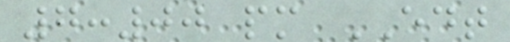7:00 pm EDT
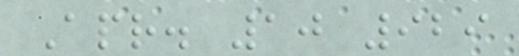Apr. 10 929
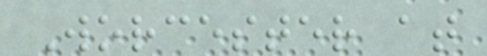Worcester at
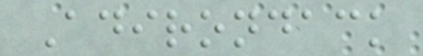Adirondack
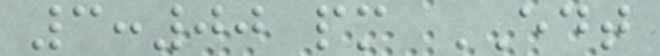3:00 pm EDT
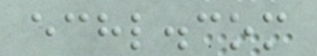echl.com
